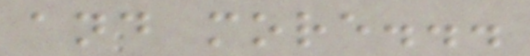and more...
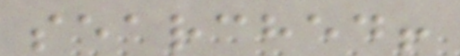searched!
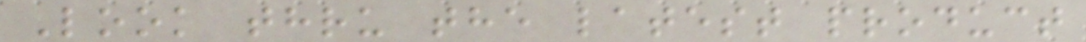Look thru the latest product
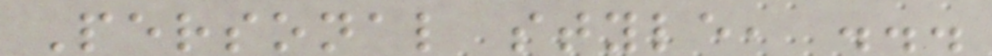Personal style, ...
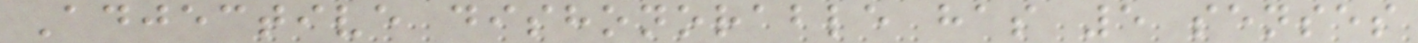Adjective dishonorable has 5 senses
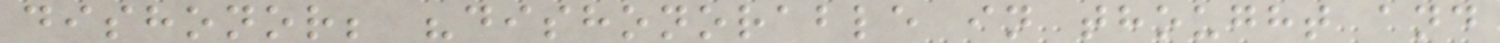dishonor; "dishonorable in thought and
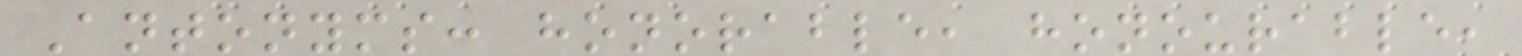Antonyms: honorable, honourable,
